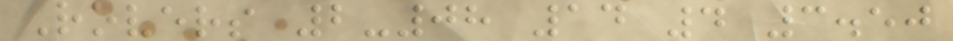Rovers 2-08 14 4 3.50
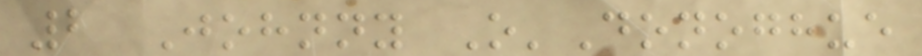2 Johnny O'Donoghue
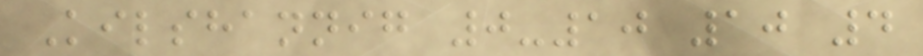Kilshannig 0-10 10 4
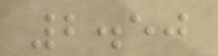2.50
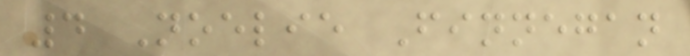4 Noelie Finnegan
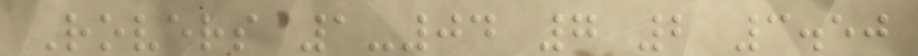Rovers 1-04 7 2 3.50
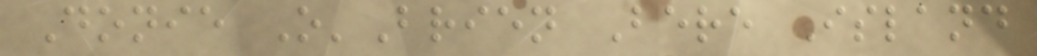Donie O'Brien Bere Island
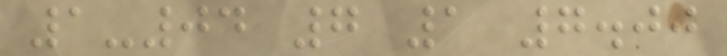1-04 7 1 7.00
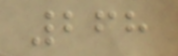268
